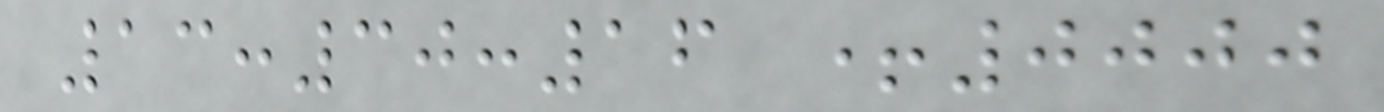13:30:16 +0000
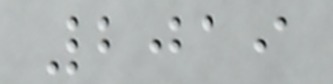2019
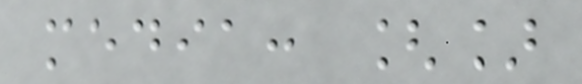media: []
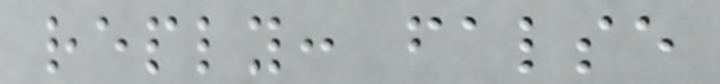reply: false
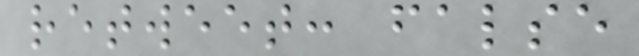retweet: false
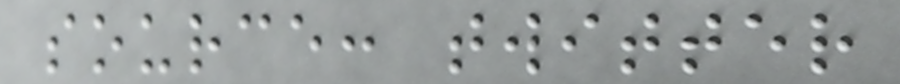source: twitter
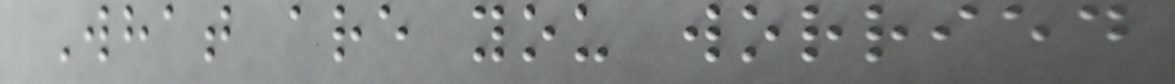What are you worried
